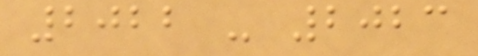2022 - 2023
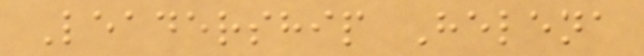Leadership Helena
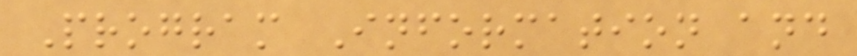Program Information and
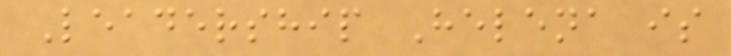Leadership Helena is
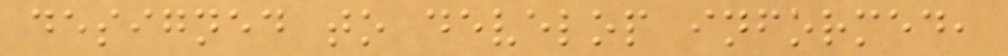designed to develop informed,
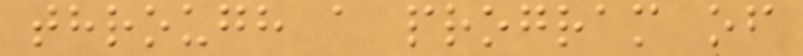through a program of
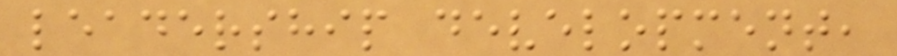leadership development,
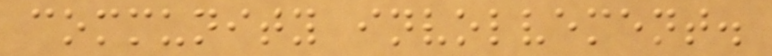community involvement.
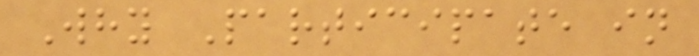Why Participate in
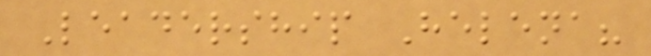Leadership Helena?
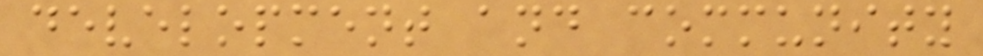development and community
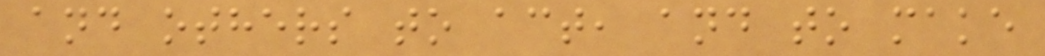and others to act, and to make
